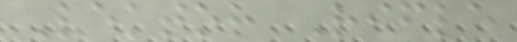Vektor Rifle
